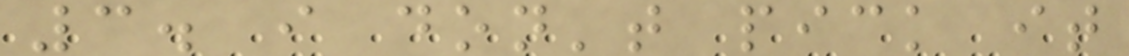3. i don't pick it
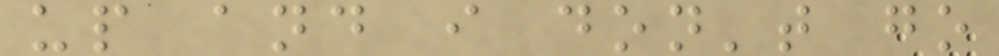up and i don't go
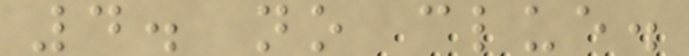4. no clue.
